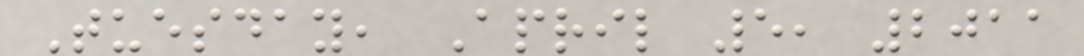Tuesday, April 5, 2011
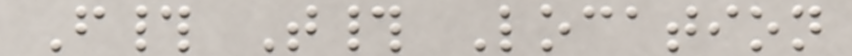F# T# Location
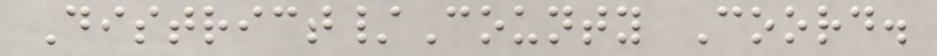District/County Coord.
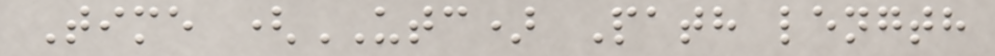Time (UTC) Path length
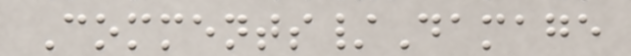Comments/Damage
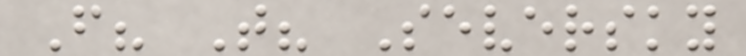F? T? Seversky
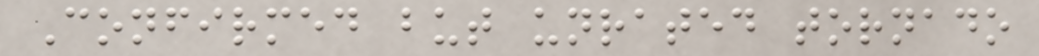Confirmed but unrated tornado
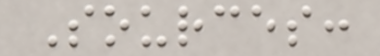Sources:
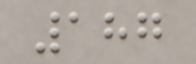187
